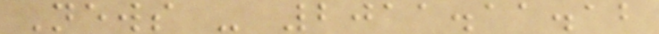News - 2011.11.12
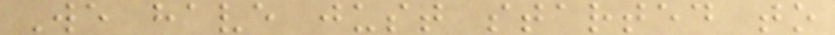We have just started to
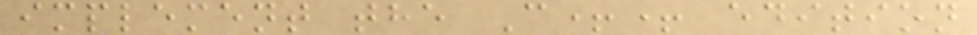implement the C++ edition
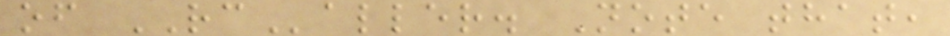of RCaller. Note that,
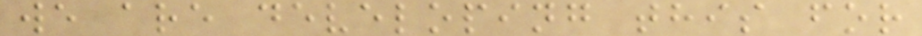we are developing this for
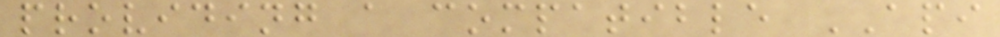providing a compatible API
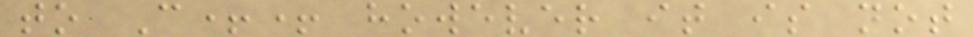to C++ however it is not
